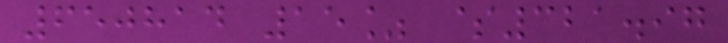650814 15% $321.97
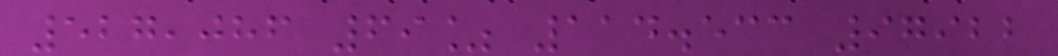527,086 69% 114.533 97922
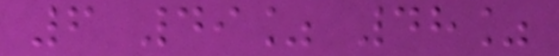6 49% 48%
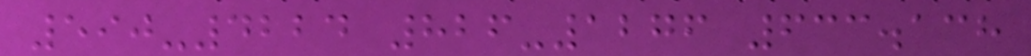590-4224 826-1276 633.138
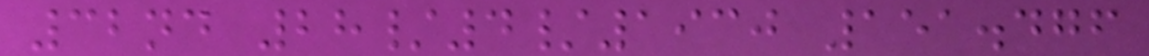32nd 28/4/1930 151.476
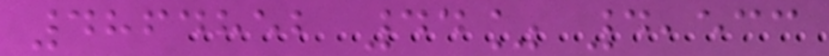4864852 44% 4,533
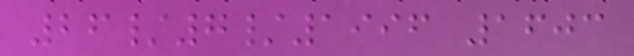26/7/1996 1603
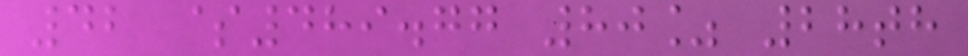42 $489.77 80% 28th
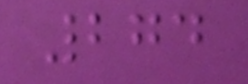274
